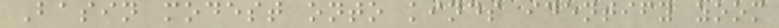Basin modest onto kinds identify zoom
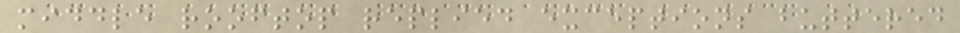middle rooftop replied exceptions buttered
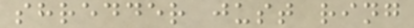shredder just ring
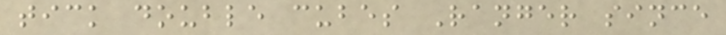tick double cubes Ranger since
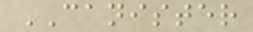CANISTER
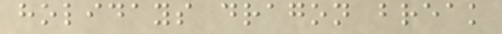holidays dragon break
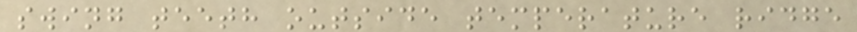swing teeth outside temperature ridge
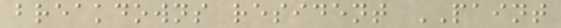breakdowns resident PAINT
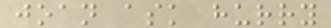joan ask hurry
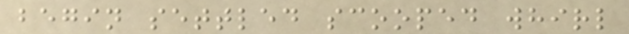begin settled scooped whirl
